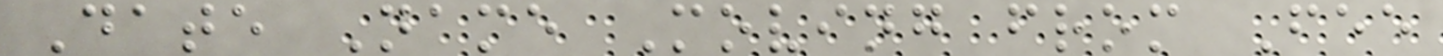Date Name Moving from Fee
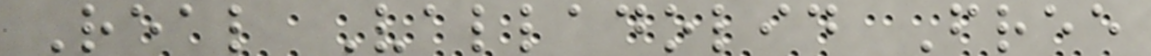Real Valladolid Free
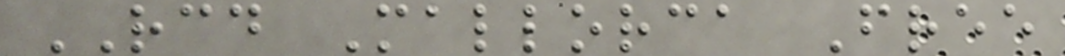RCD Mallorca Free
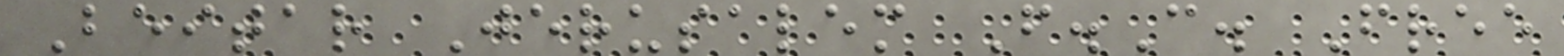Beitar Jerusalem F.C. Free
